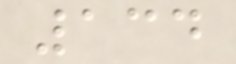134
